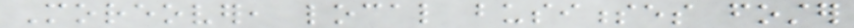Moreover, local businesses foster
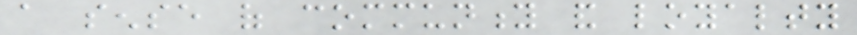a sense of community and loyalty
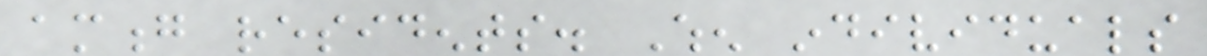among residents. When individuals
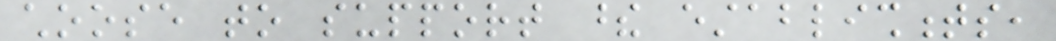choose to support these establishments,
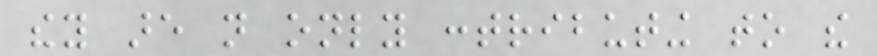they are not only contributing to the
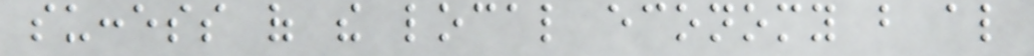success of the local economy but also
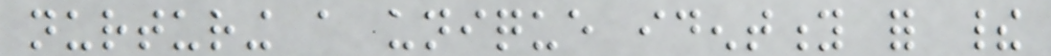nurturing a unique identity for their
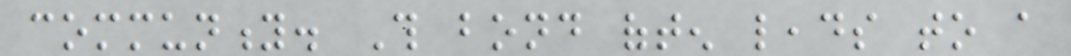community. This bond often leads to a
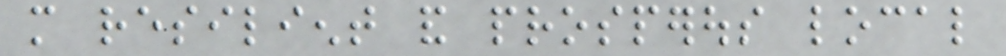more resilient and prosperous local
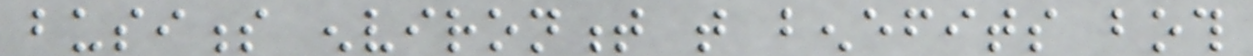business environment that benefits both
